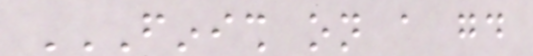FINISH ON A GOOD
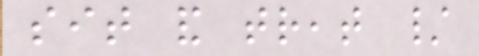sit and treat /
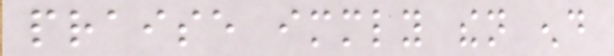praise immediately then end
